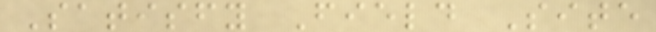Satisfy Field Site
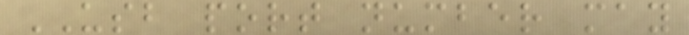USB port number may
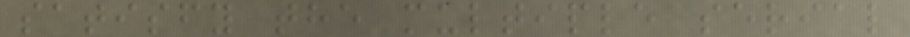satisfy the multiple serial
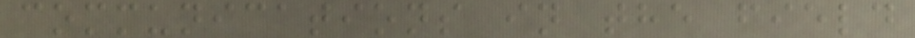communications in the field
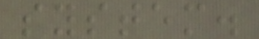system.
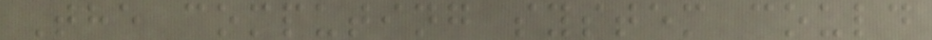The computing system could
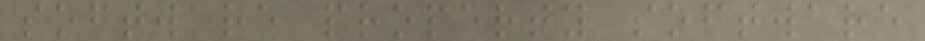software property software
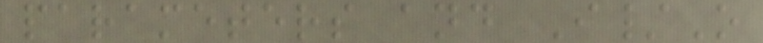parameters and I/O
